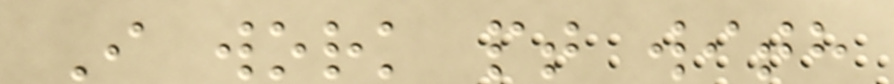I work pt with
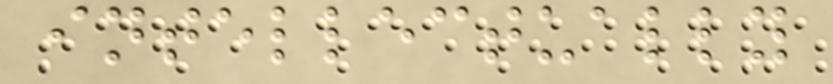intellectually
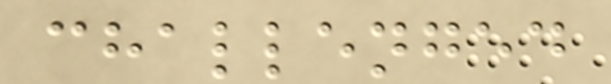challenged
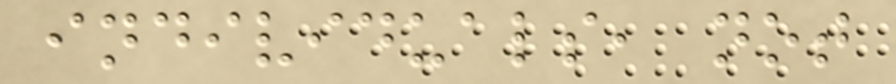individuals, not
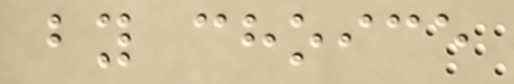by choice
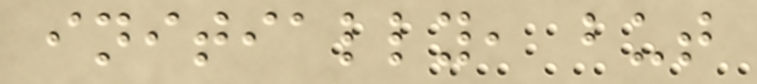initially, but
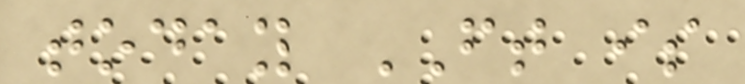today FT is
